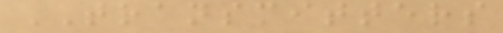TRANSMITTERS
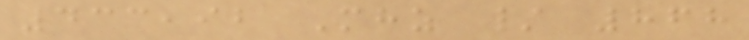433,92 Mhz / 868
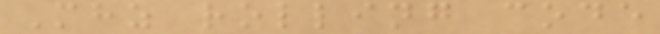Mhz rolling code
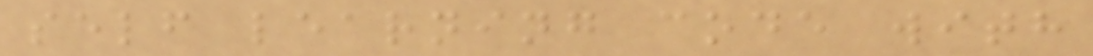self learning code with
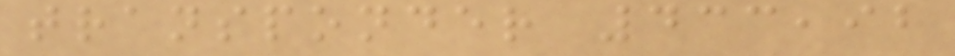transponder 433,92
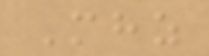Mhz
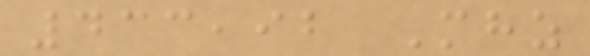433,92 Mhz
